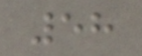58
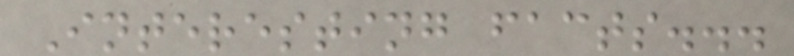Interesting facts...
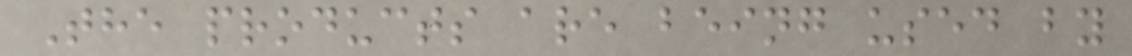The products are being used by
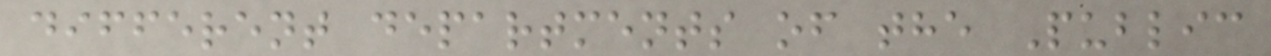different departments of the Public
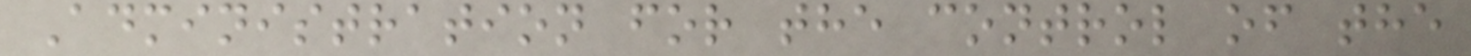Administration for the control of the
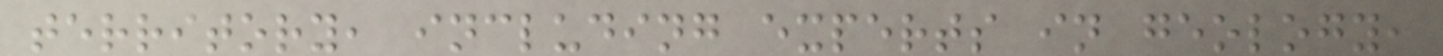territory, including experts in geology,
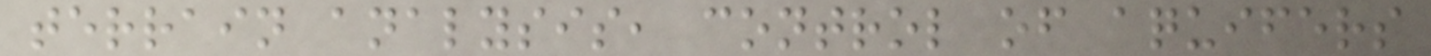terrain analysis, control of aquifers
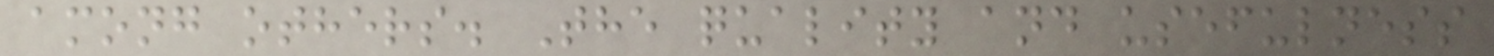among others. The quality and usefulness
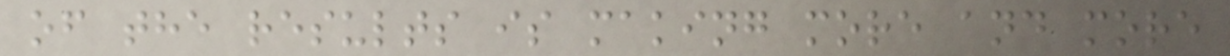of the results is making more and more
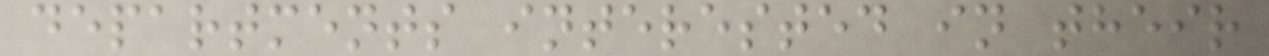departments interested in their
